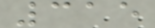315
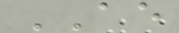AE
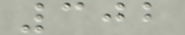302
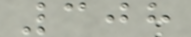308
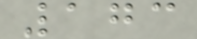173
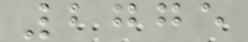2775
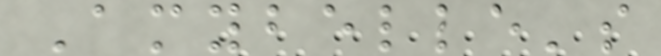Amybelle's
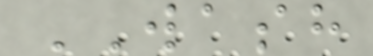WASH
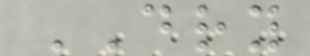DRY
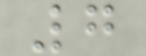7
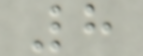8
